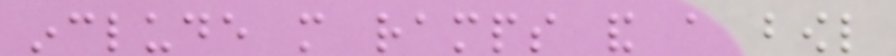include more ramps and a bowl
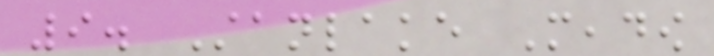9. Stanlake Meadow
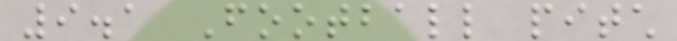9.1 Football pitch
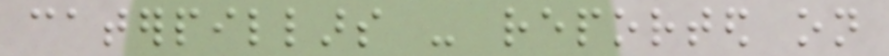caterpillars - reported on
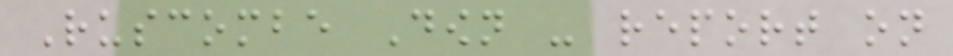Ruscombe Down - report on
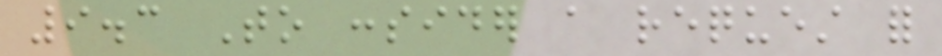9.3 To consider a request for
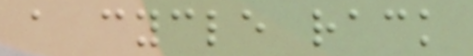a cycle rack
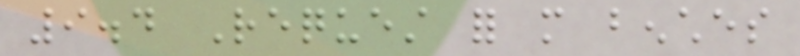9.4 Request for more benches
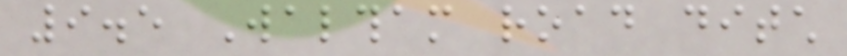9.5 Waltham road ditch
